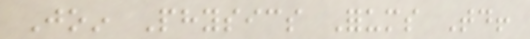Join Physics Forums Today!
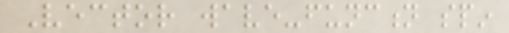Vector wave-function spin
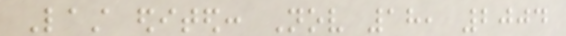Last edited: Nov 18, 2004
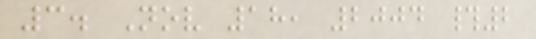3. Nov 18, 2004 #2
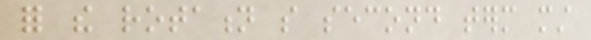for the rotation so second term must
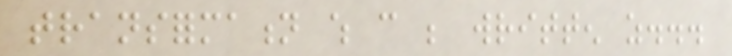transformation which can be written as...
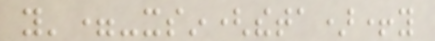y'=-xsin(theta)+y
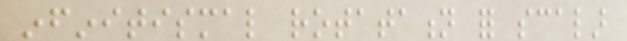infinitismal rotatation for scalar
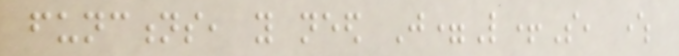functions, you need J=L+S, where
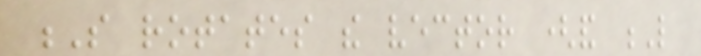S rotates the vector (and L
